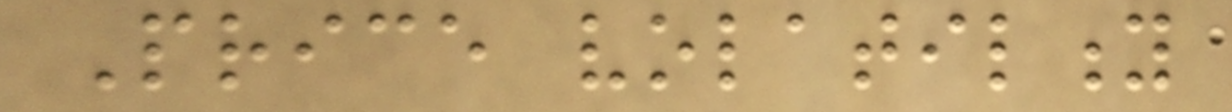Price volatility
